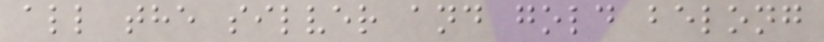all the silver and gold belong
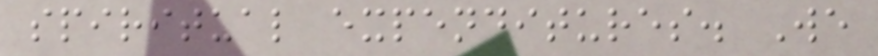spiritual expenditures. We
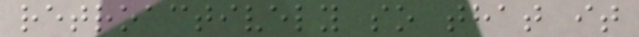retroactively so that it
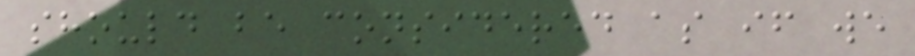should be considered as if we
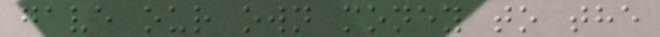gave our own money to the
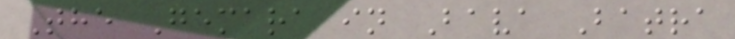The Gemara in Bava Batra
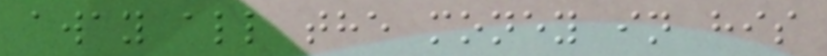away all the money in his
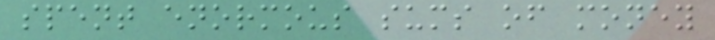spent enormous sums of money
